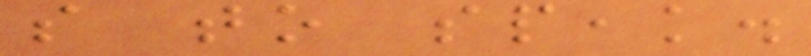so to speak.
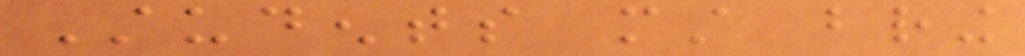Students must bring
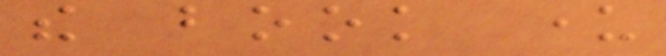the book under
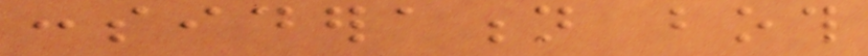consideration both
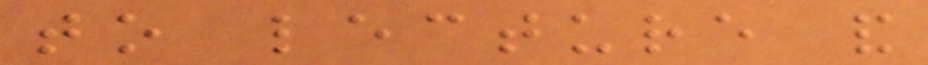to lecture and
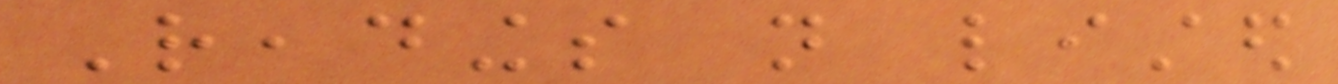Readings not listed
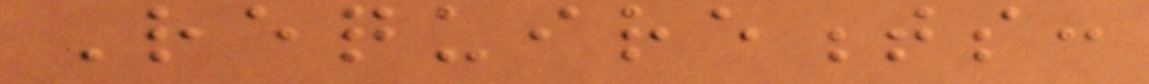Requirements:
